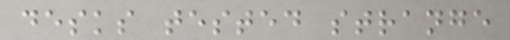desks tested strange
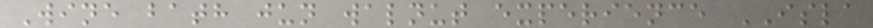Wine bath jun walnut experience ISLA
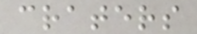craters
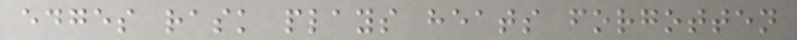edges rask plays heats forgotten
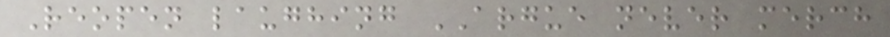Reopen laughing ARGUE never merch
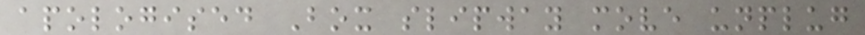apologised Box slipway move unplug
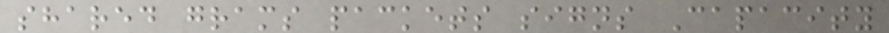shared grams packets signs Capacity
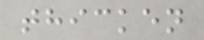thicken
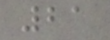21
